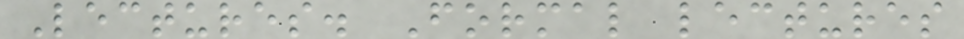Lectures. Formal lectures
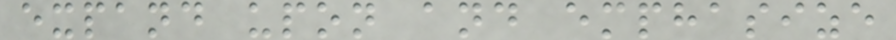expand upon and emphasize
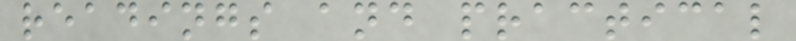readings and practical
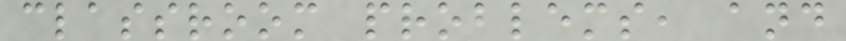classroom problems, and
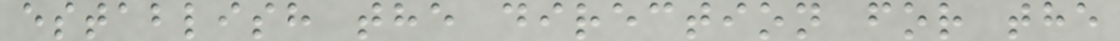establish the direction for the
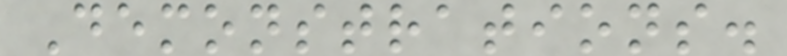Demonstrations.
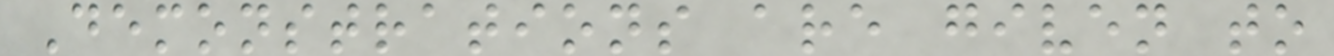Demonstrations are given to
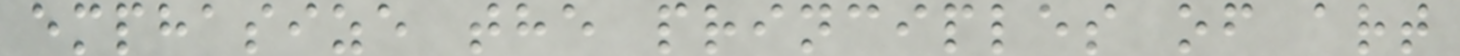emphasize the principles of art
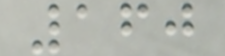160
